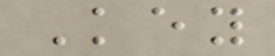Key
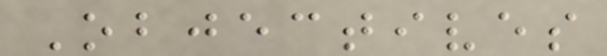Objectives
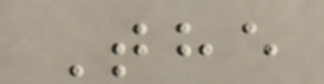The
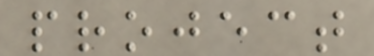project
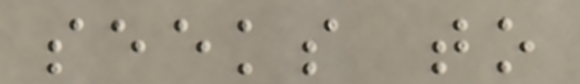seeks to
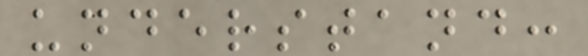understand:
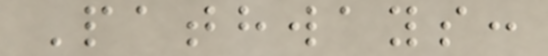Pathways:
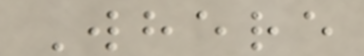Where
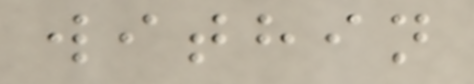within
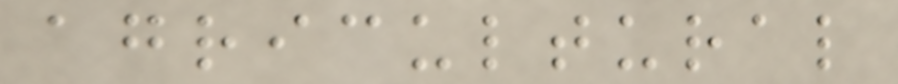agricultural
